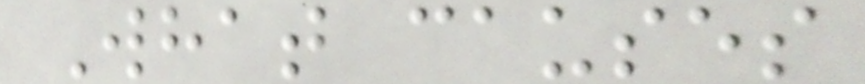What causes
